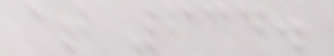at 634.
